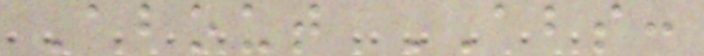About ABS:
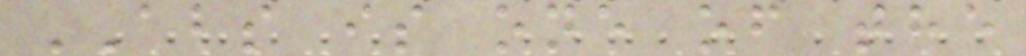ABS is one of the
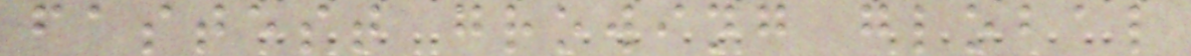fastest growing global
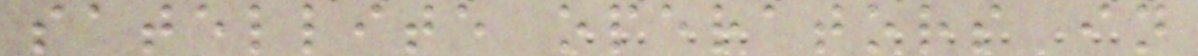satellite operators in
